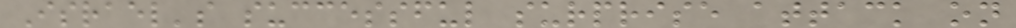Israel's successful surprise attack on
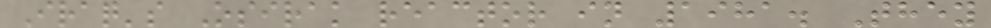Iraq's Osirak reactor in 1981. They
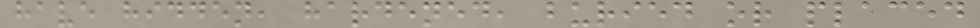have hidden, hardened, buried or placed
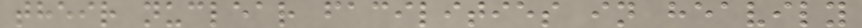their nuclear facilities in heavily
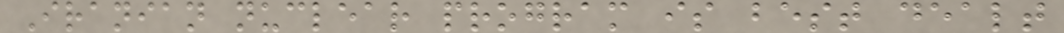Iranian nuclear program is best dealt
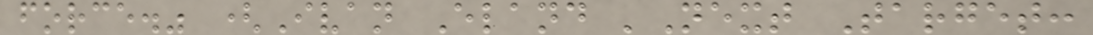force." (Ivan Eland 'Next Target:
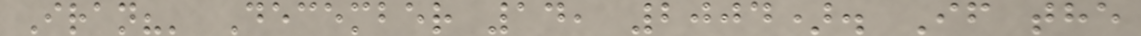Iran?' December 14, 2004). If the
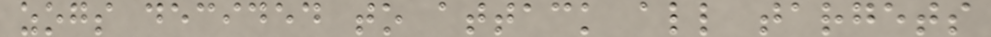zogs decided to attack all targets
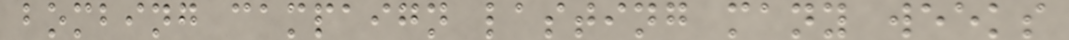bombing campaign lasting many weeks
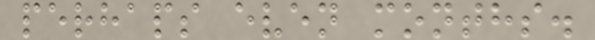perhaps even months.
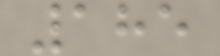185
